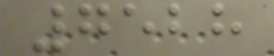7528
